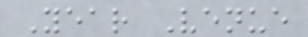Year Venue
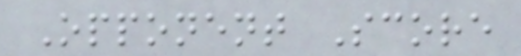Opponent Score
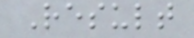Result
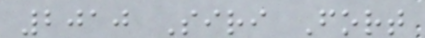2010 Siri Fort
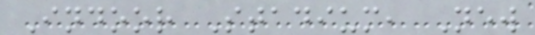Indoor Stadium, New
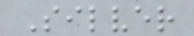Silver
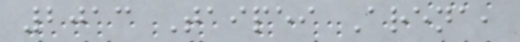2013 Taipei Arena,
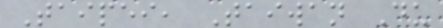Taipei, Taiwan Du
